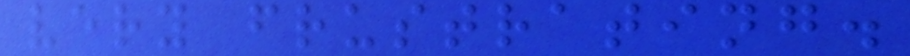very frustrating.
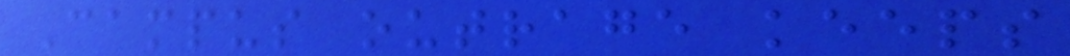Campus outrage keeps
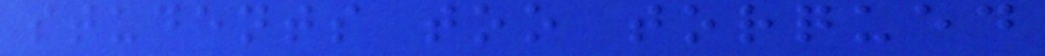students too torqued
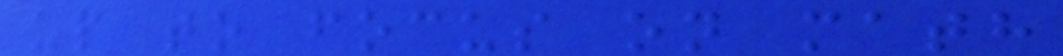up to focus on math
